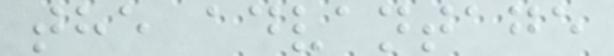the advantage
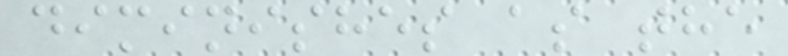diminishes as the
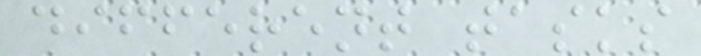different tasks
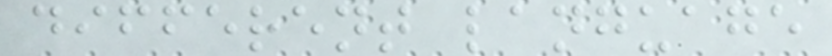different language
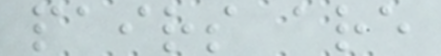pairs are
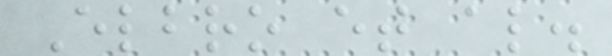Elbro et al.
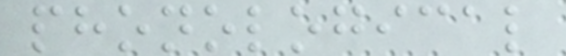phonological
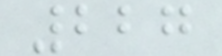227
